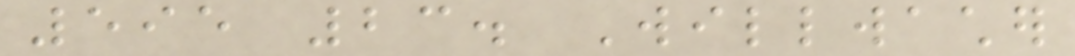595 23. Willwacher
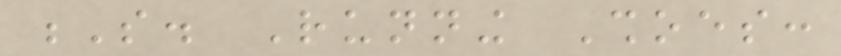S. Running Shoes:
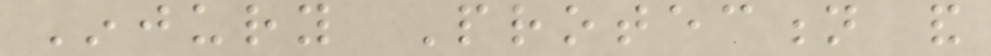Injury Protection and
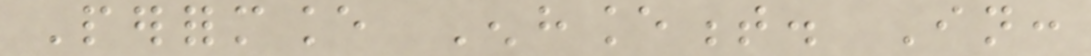Performance Enhancement. In:
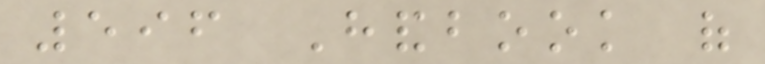596 Handbook of
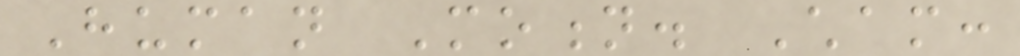Human Motion. Cham:
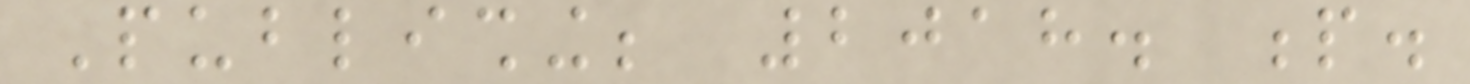Publishing; 2018. p.
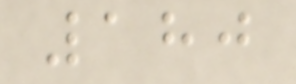180
